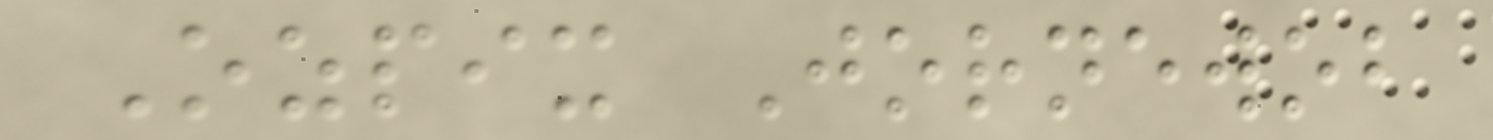Ozpix Jornewob
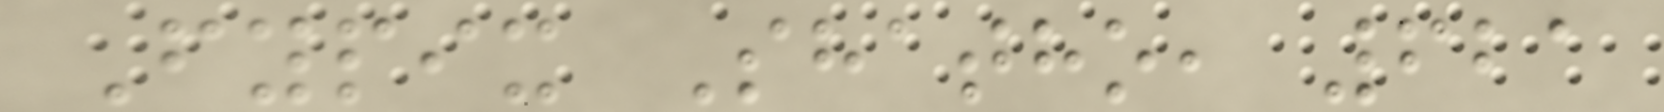Fypix Shatho, 621
